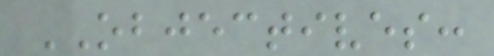OBJECTIVES:
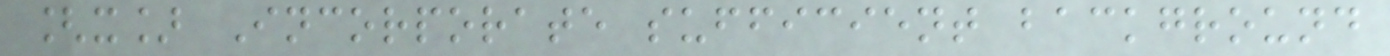[x] Incorporate sufficient background
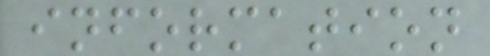information
